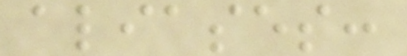aliases:
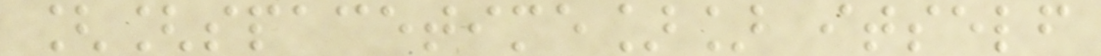[[spacetime]] itself
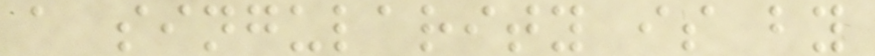a singularity is by
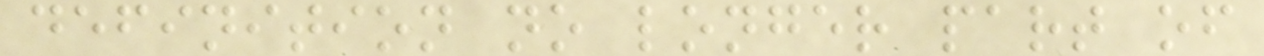definition no longer part of
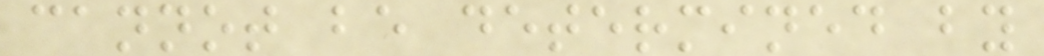cannot be determined by
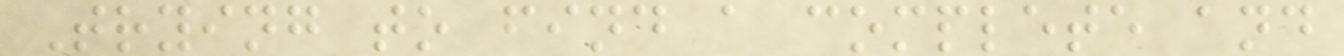Trying to find a complete and
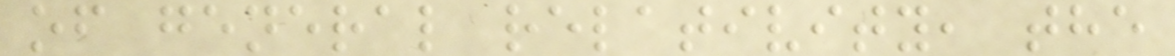of general relativity, the
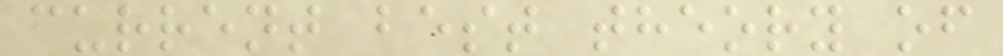current best theory of
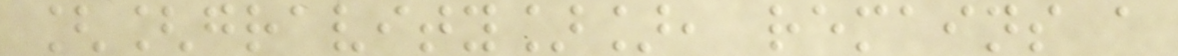[[gravity]], remains a
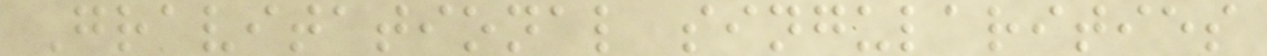Gravitational singularities
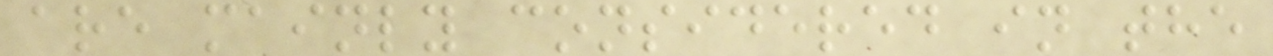are mainly considered in the
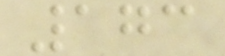173
